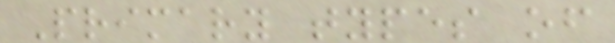Primary types of
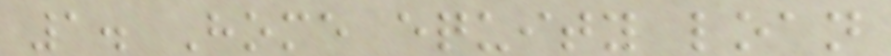1. Home equity loan
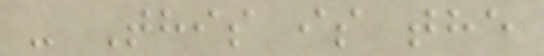- This is the
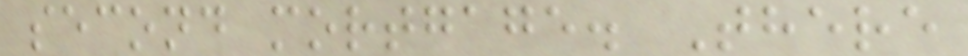second mortgage. There
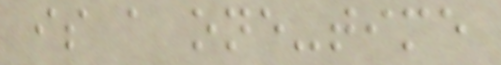is a one-time
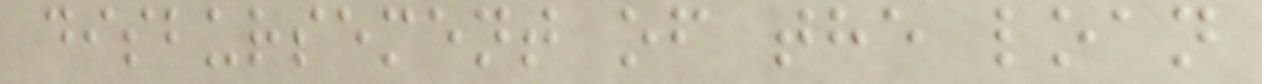disbursement of the loan
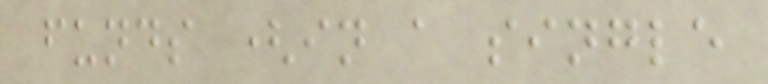funds (in a single
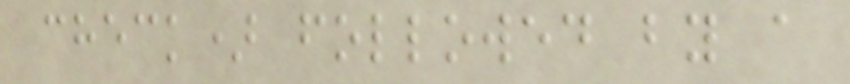check) followed by a
